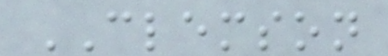CLEMSON
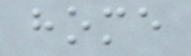home
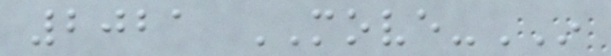2021 MOVE-IN
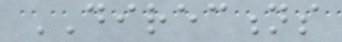DIRECTIONS
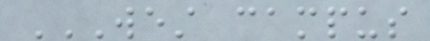WEST CAMPUS
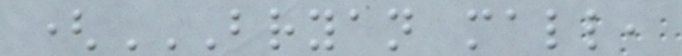(BRYAN MALL,
